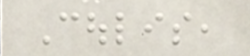Coulis,
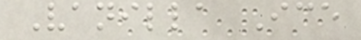Vanilla Ice
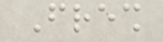Fresh
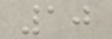10
